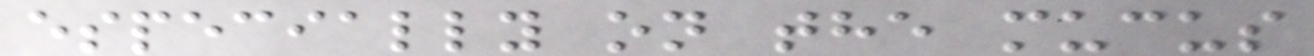especially on the mucus
